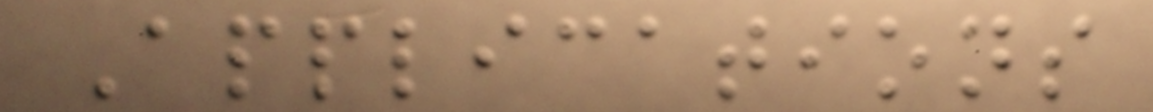Applications
